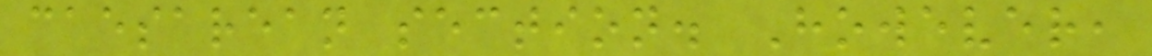caesarean section. However,
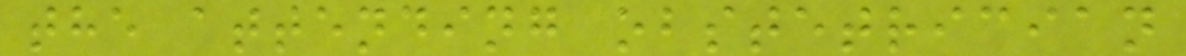the attending obstetrician
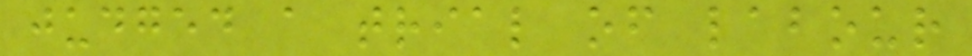judged a trial of labour
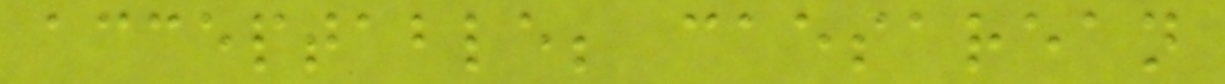acceptable; caesarean
